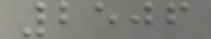2506
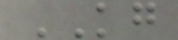KG
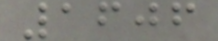1606
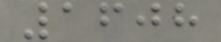1608
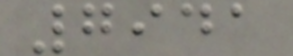7941
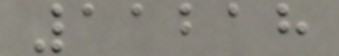11218
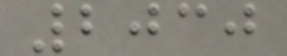2030
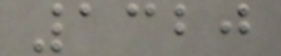1320
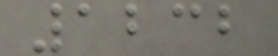1232
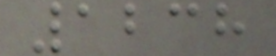1238
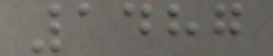1487
